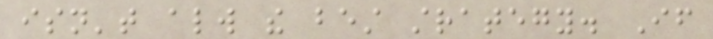isn't always the best strategy. If
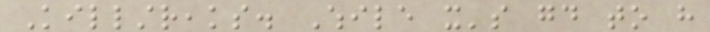Killstreaks. While it's good to have
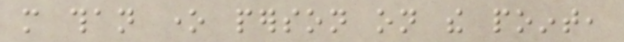more than one person on the point,
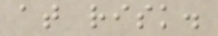at risk.
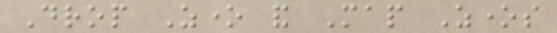Drop Zone and Map Zones
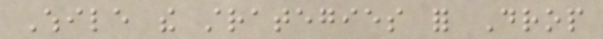While the strategies for Drop
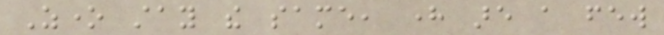Zone stay the same, here are a few
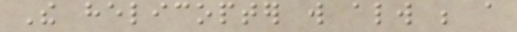The helicopter will always be a
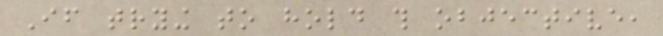If trying to hold this objective,
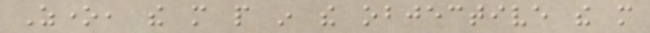Zone, the more people in the objective the more
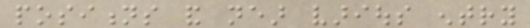positions and near various entry
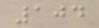104
